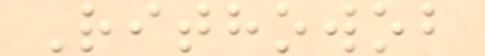Rithowob
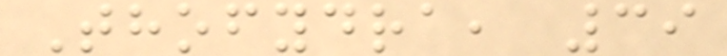Thofydra, 39
